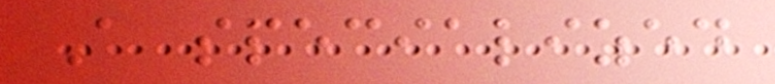A specialized
